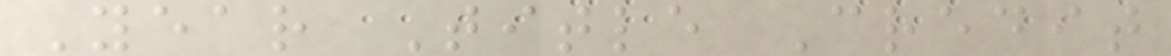Year Title Credit
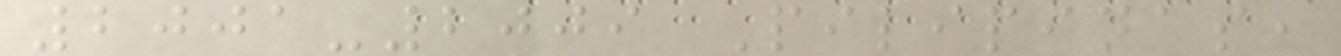2001-2009 Pilipinas,
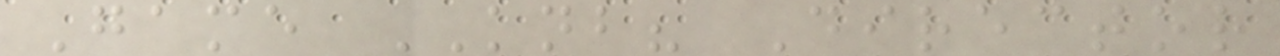Game KNB? Director
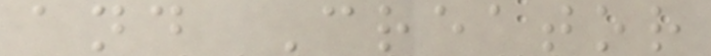and Creator
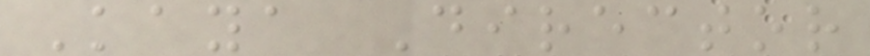Kaya Director
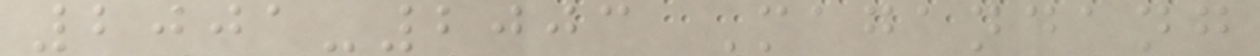2001-2003 Magandang
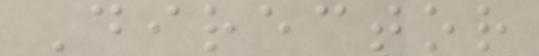Director
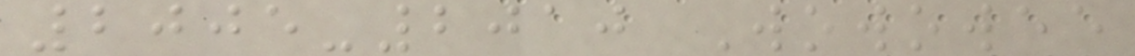2005-2010 Wowowee
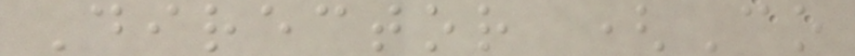Director (Co
